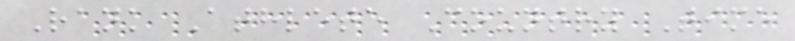Rank Athlete Country Time
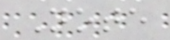Note
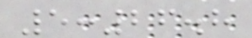5:26.8
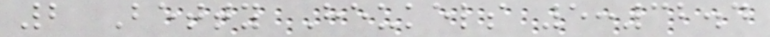2 Betty Heukels 5:32.4
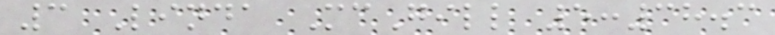3 Linda McGill 5:38.3
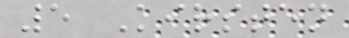5 Kirsten
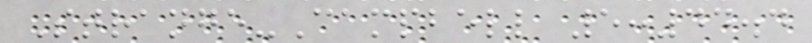Strange-Campbell 5:44.4
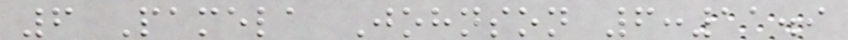6 Pamela Johnson 6:11.9
